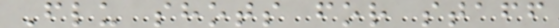Flu shots for staff
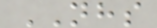NHS
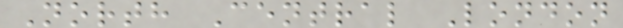North Central London
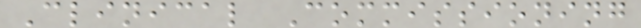Clinical Commissioning
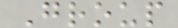Group
